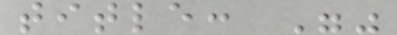title: ""
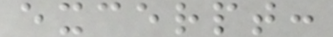excerpt:
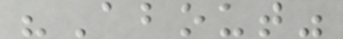"About"
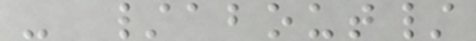- /about/
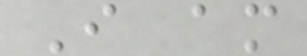I am
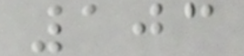103
